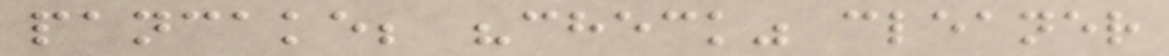pancake; "check" cleaner
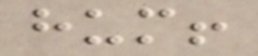hum!
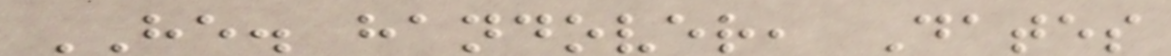HE. handover, Dates
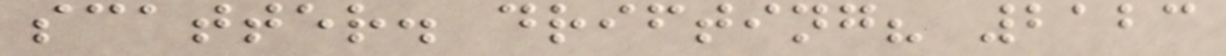scatter. drifting? 2123
